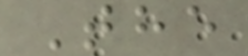The
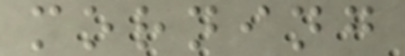morning
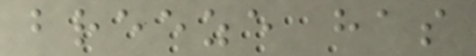breeze has
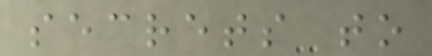secrets to
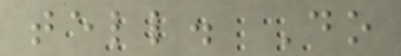tell. Do
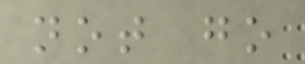not go
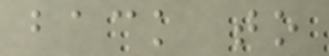back to
